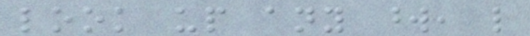look up any word, like
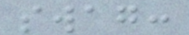swag:
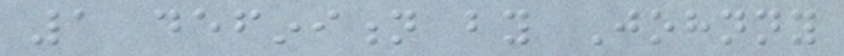1 definition by Johnny
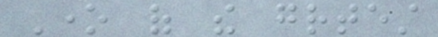One of the greatest
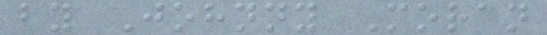by Johnny Moran
